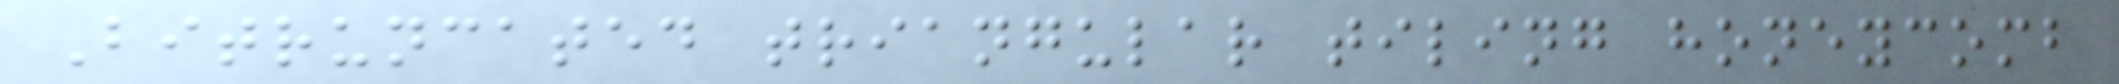Bitruncated triangular tiling honeycomb
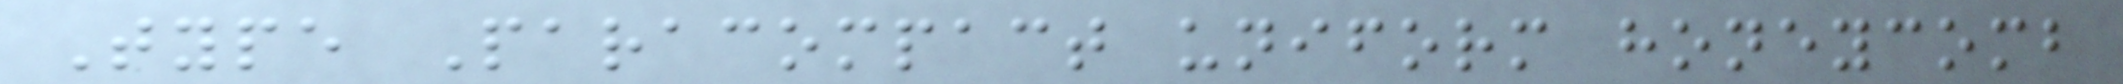Type Paracompact uniform honeycomb
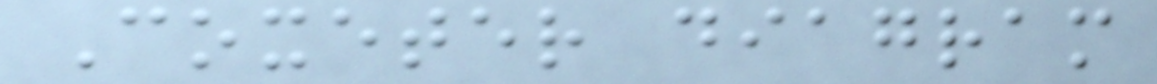Coxeter diagram
